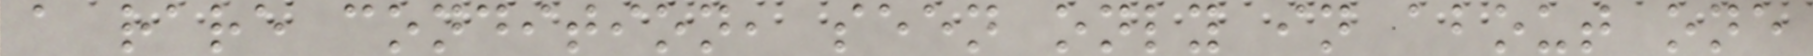a rare condition, seen only in about one
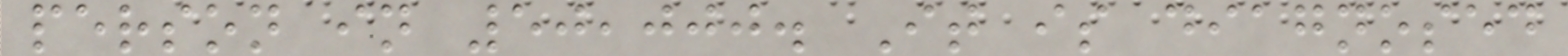person in 50,000. It is diagnosed
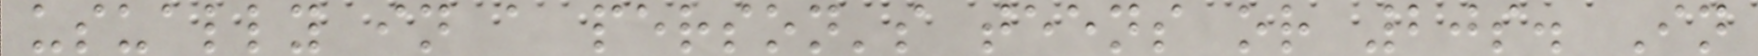usually in a person's teens or 20s. In
